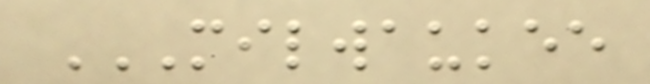MILWAUKEE
